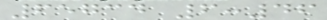65734 6:46
